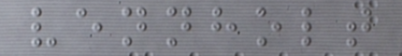vennholt
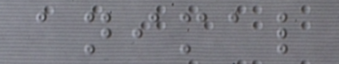animal
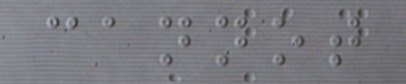cannot
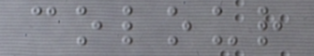colour
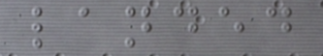landed
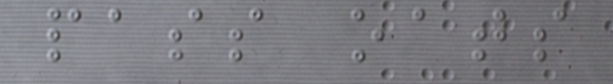pass oats
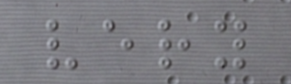very
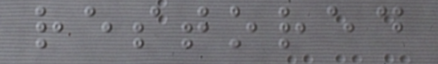restored
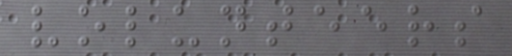volunteers
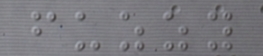fuzzy
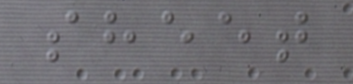sheet
